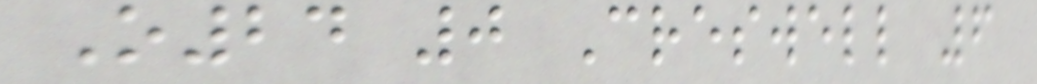O24 0 Creswell 6
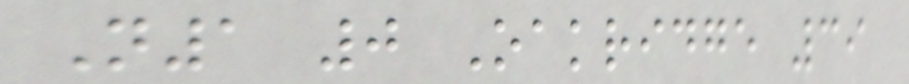N1 0 Oakridge 39
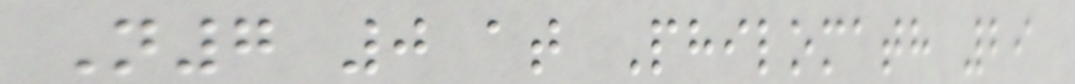N7 0 at Philomath 29
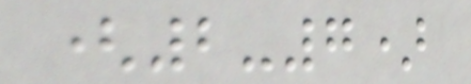(2-7)
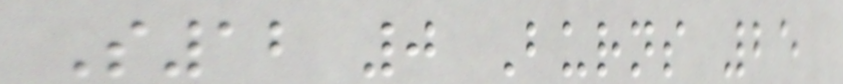S12 0 Burns 25
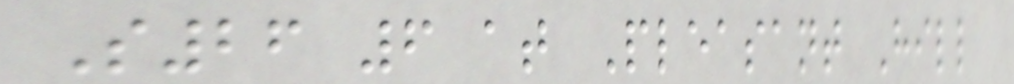S26 6 at Pleasant Hill
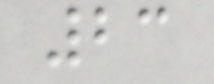23
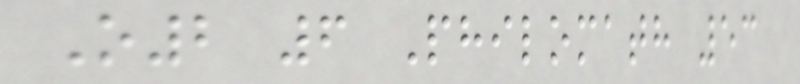O2 6 Philomath 53
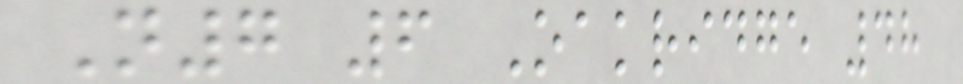N7 6 Oakridge 48
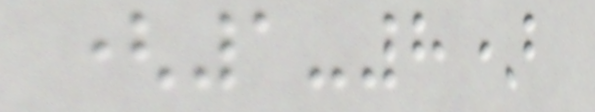(1-8)
